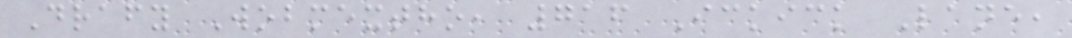Drafy Wobmextho, 716 Ickick Lane,
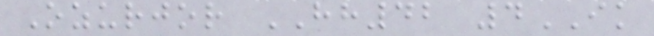Ozurjor HH42 4IK
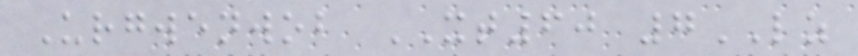Urgwenwob XT60 7LZ
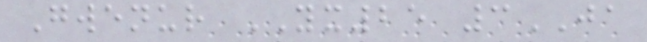Gwenur YX25 3JA
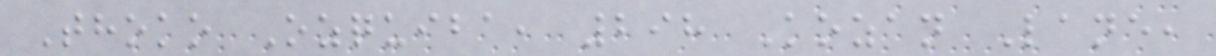Thoko Ozquiba, 298 Kozan Lane,
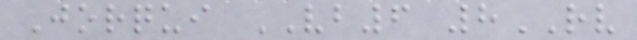Jorqui VB6 8RV
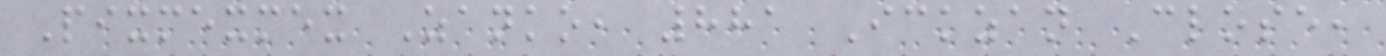Pixmexmex Zanko, 881 Ickzan Close,
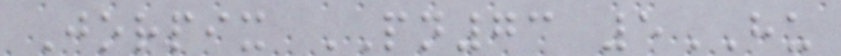Jorpix PN73 5HU
